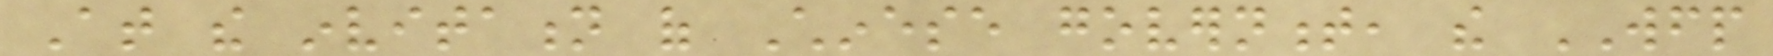At the invitation of Chinese government, the WFP
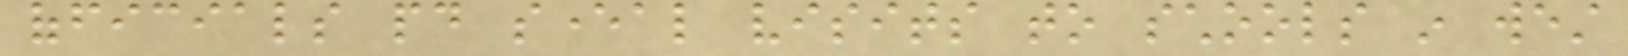officials paid several visits to schools in west
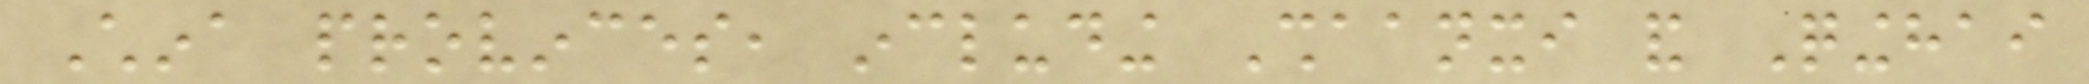China provinces, including Shaanxi and Qinghai
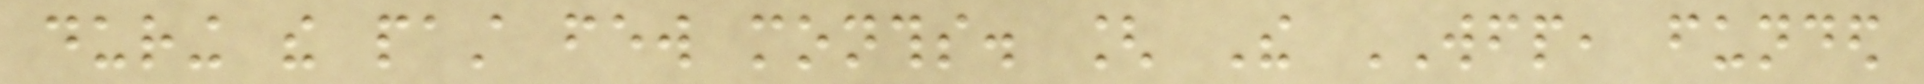during the past few months. [ The WFP, funded
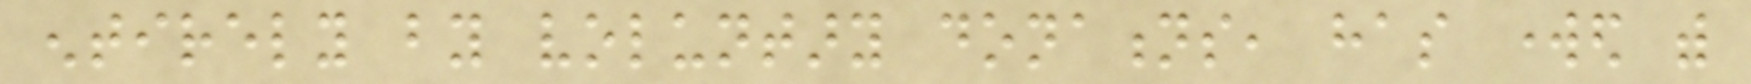entirely by voluntary donations, has worked with
